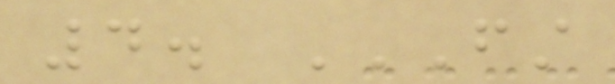4. FIRST
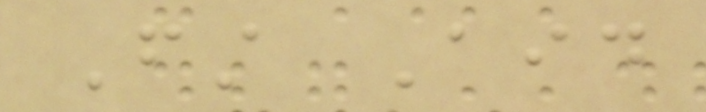First Aid
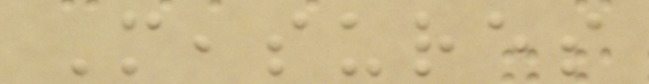Measures
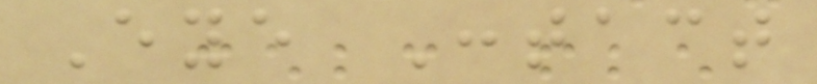Eye Contact
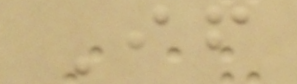If
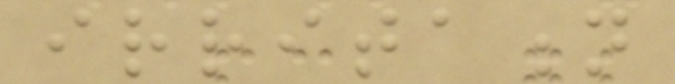irritation
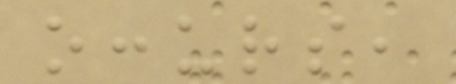occurs,
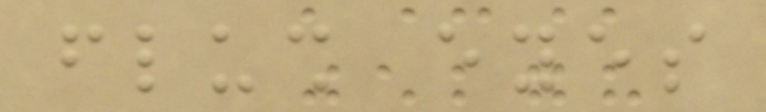flush eyes
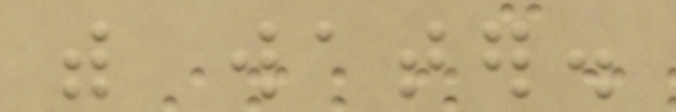with water.
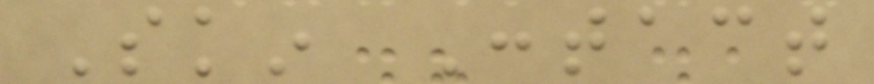Skin Contact
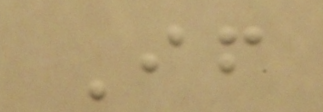If
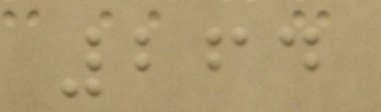264
